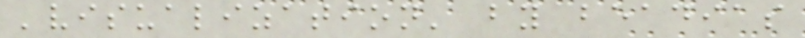'visualization' by beadias
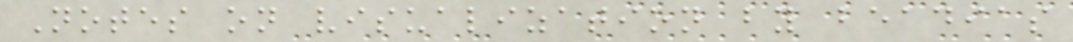Notes on visualization by beadias
